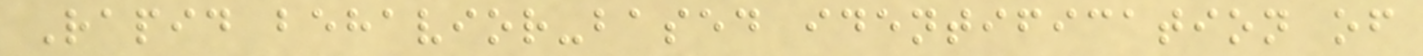Rapid behavior-based identification of
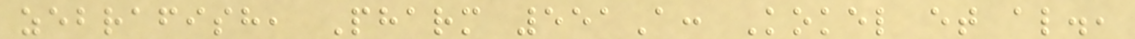zebrafish, Pharm 551A: Kokel et al.,
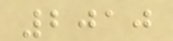2010
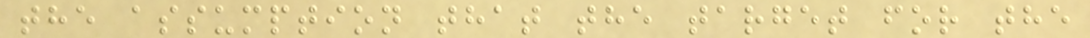the assumption that the target for the
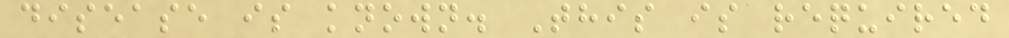disease is known. This is required
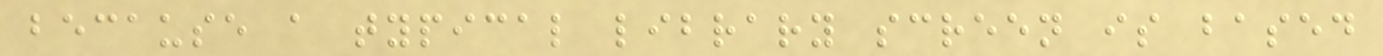because a typical library screen is based
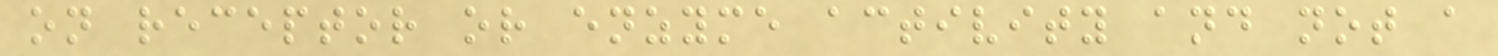on receptor or enzyme activity and not a
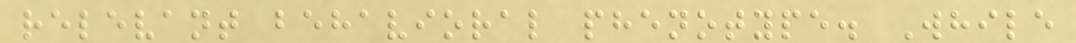relevant behavioral phenotype. While
